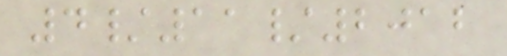4/11/2012
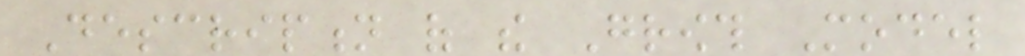Description of the Growth Model
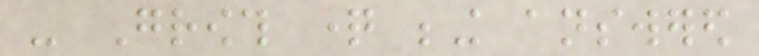- Growth question being answered
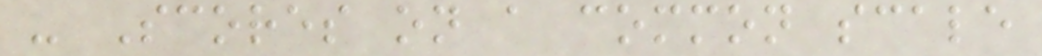- Scores on a common scale
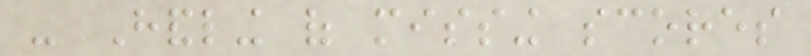- Handling of missing scores
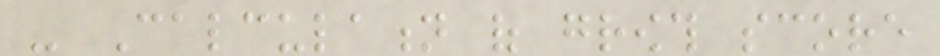- Calculation of growth score
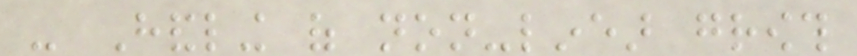- Handling of non-linear growth
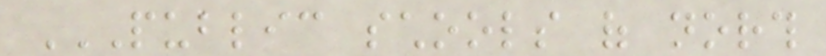PUBLIC SCHOOLS OF NORTH
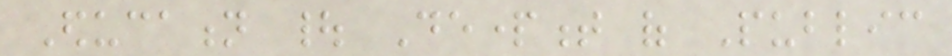Education | Department of Public
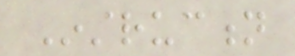Instruction
